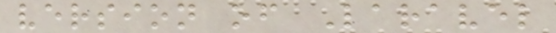version of Laravel
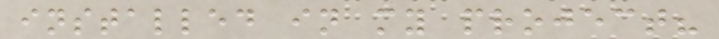installed in my project?
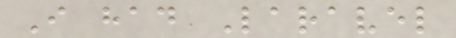I had Laravel
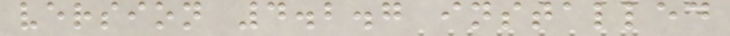version 4.2.7 installed
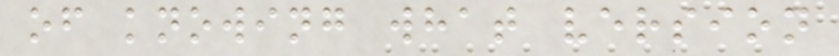of knowing what version
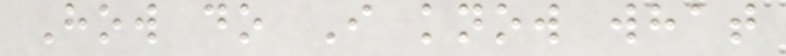How do I know what
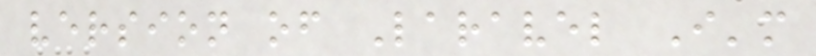version of Laravel I'm
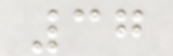37
